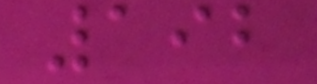192
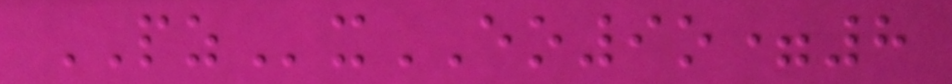PZxEO9o=8
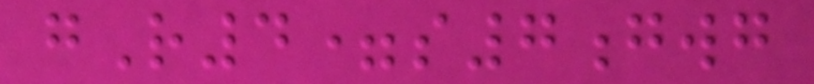gR4=s7gwg
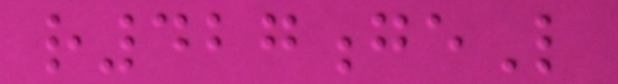r427geL
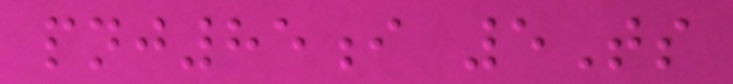pnj85i 5Ts
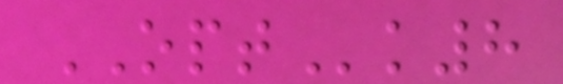OPTk8
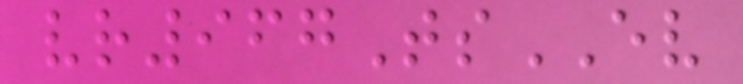vr967TsEV
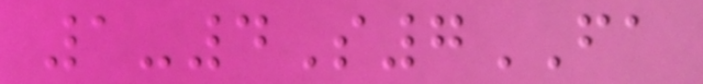1-4S7FA
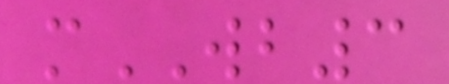mWB3
